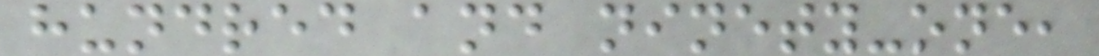hundred and ninety-one,
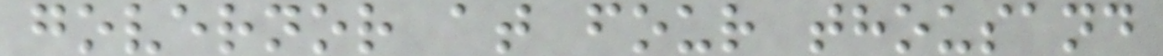governor at four thousand
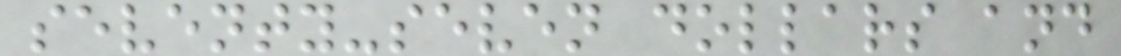seventy-seven dollars and
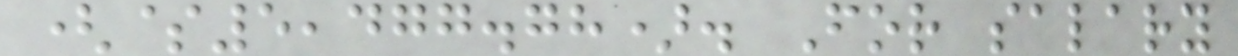($5,477.78). For salary
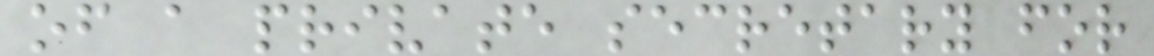of a private secretary for
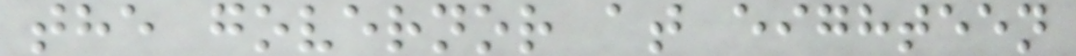the governor at eighteen
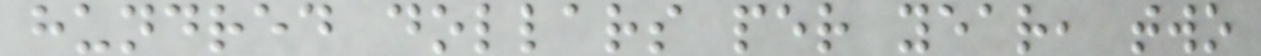hundred dollars per year, two
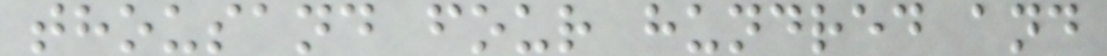thousand four hundred and
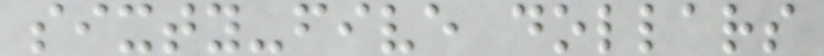sixty-five dollars
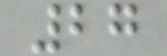27
